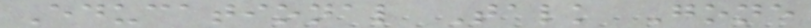Educational Talk Gone
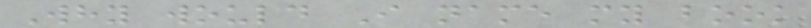Why would I name my book
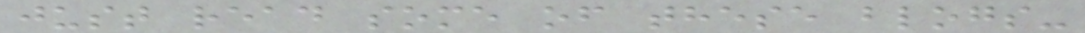just read some of these blogs-
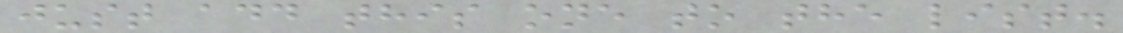just add this one to the list.
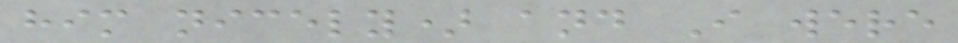him nicely) and I were
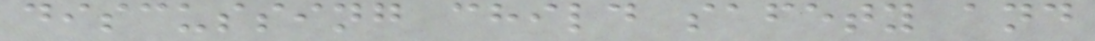discussing child safety and
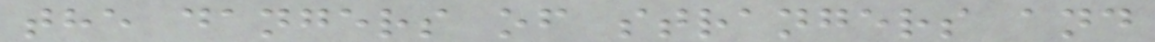the dangers of strangers and
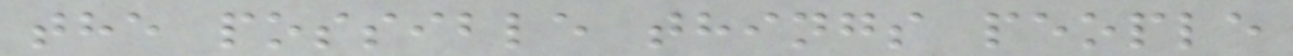the possible things people
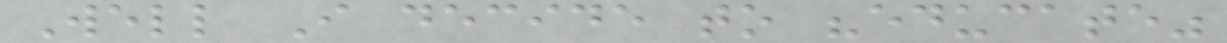Well I decide to "educate"
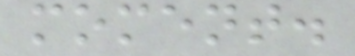moment.
